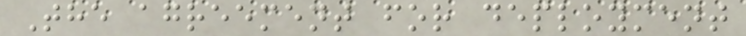The agreement for deployment
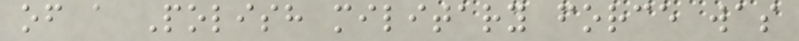of a Polish military force was
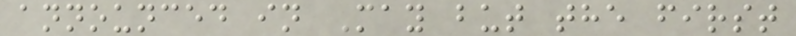announced in May but the first
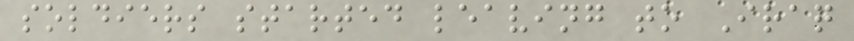soldiers started leaving to Iraq
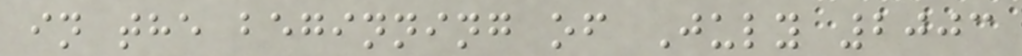in the beginning of July 2003
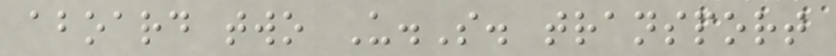aboard two U.S. transport
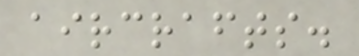aircrafts.
